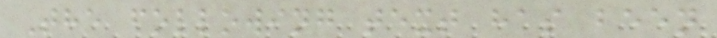The following text has been
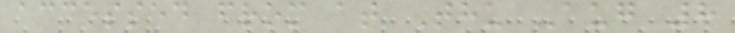accessed from at Thu Aug 8
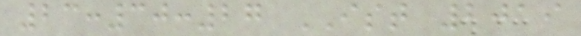23:30:27 IST 2019
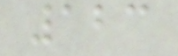123
